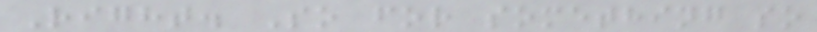Right. So for something so
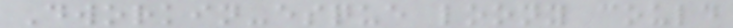Dworkin-esque loony could
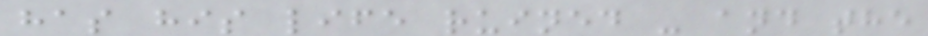has his life ruined - and the
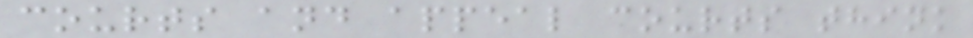courts and appeal courts think
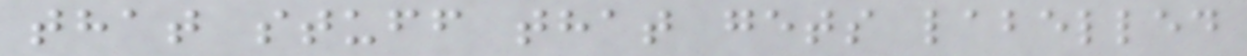that stuff that gets labelled
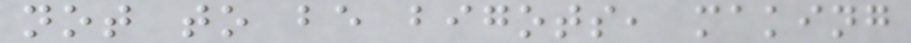not to be bigots, making
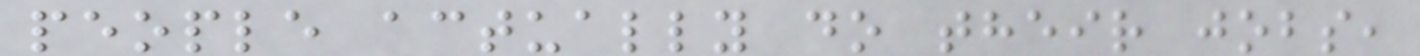people actually do their jobs,
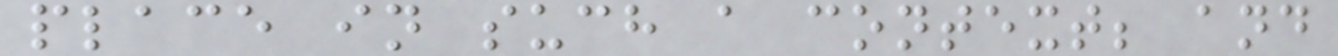place in such a context; and
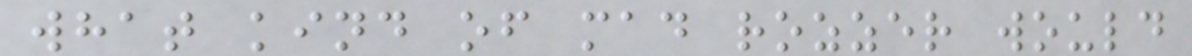what kind of mad rozzer would
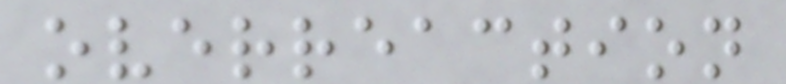overreaction
